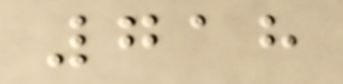718
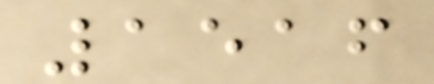1516
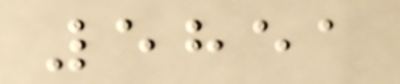5851
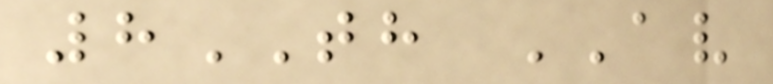8TH AV
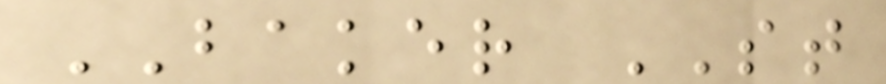BAKER ST
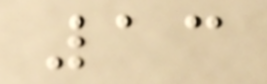13
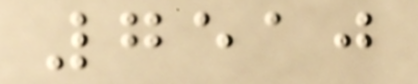7510
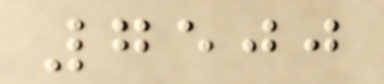7500
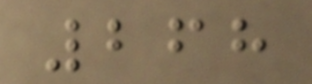268
